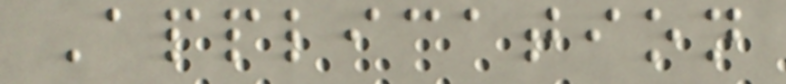Application
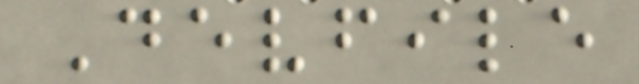Devfile
